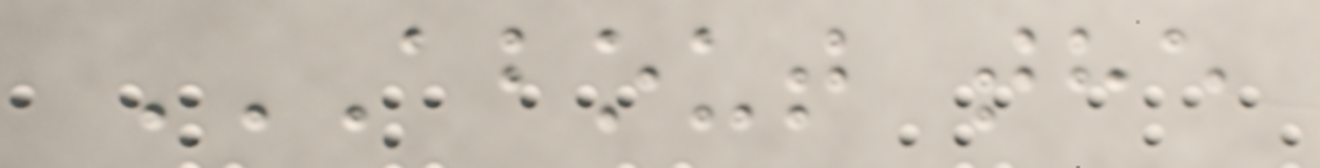ABOUT THE
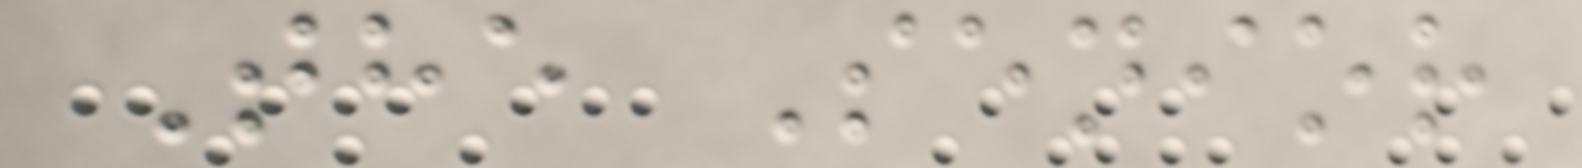The Senior
